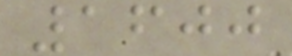1600
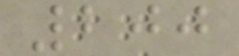200
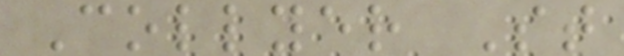Collyer St
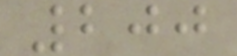200
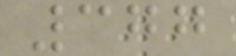377
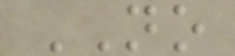NO
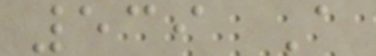539 A
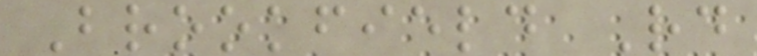Brookfield Rd
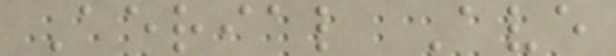Aerial Ave
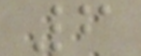6
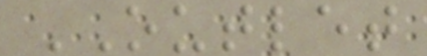OUTLET
